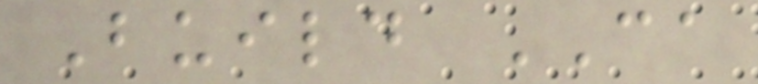Build CA
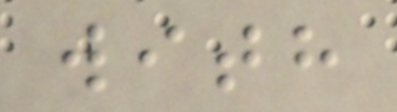with
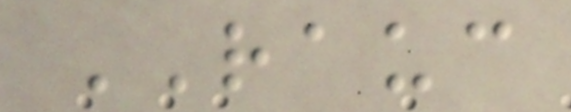RAUC
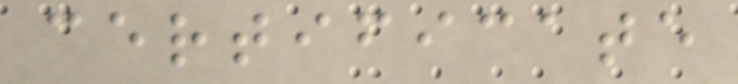certificate
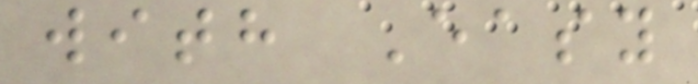with Easy
